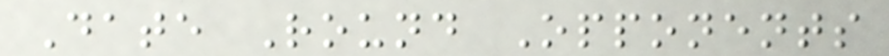Date Round Opponents
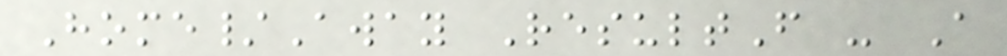Home/Away ResultF - A
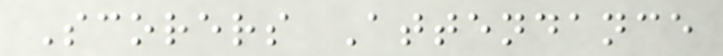Scorers Attendance
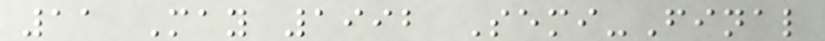11 May 1992 Semi-Final
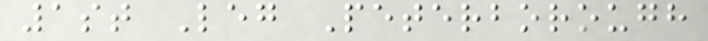1st Leg Peterborough
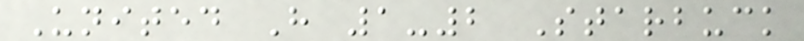United H 1-2 Starbuck
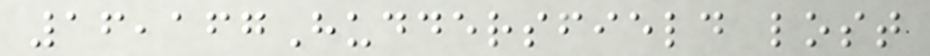16,167Huddersfield lost
